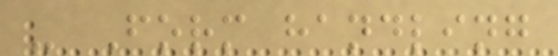- Form handling
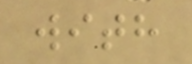with
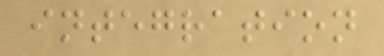integration
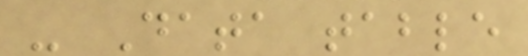- Data table
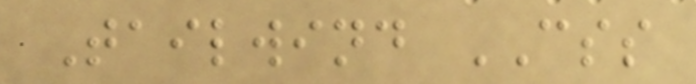Tailwind CSS
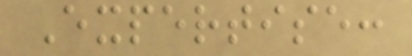Expertise:
